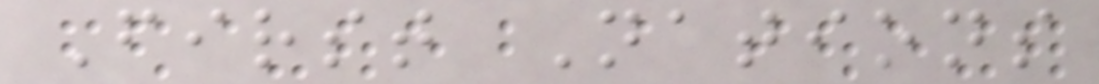First Nations
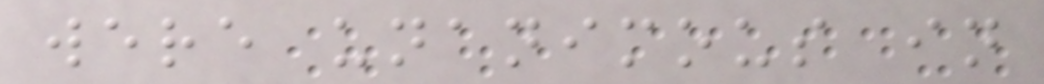were unanimous in
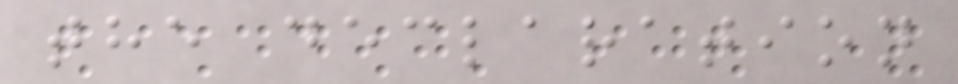the declaration
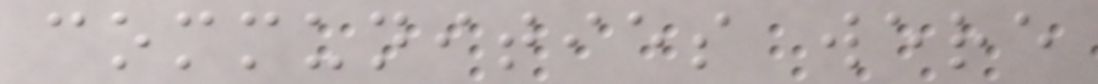communities were
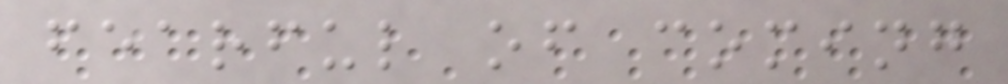fearful of coming
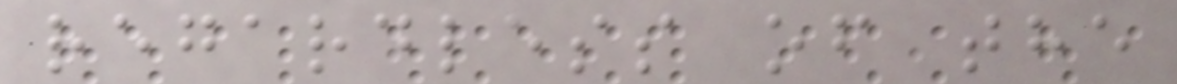regardless of the
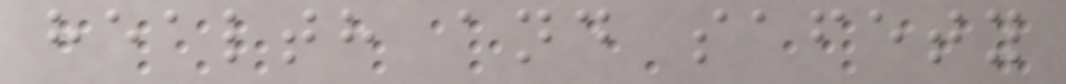health and safety
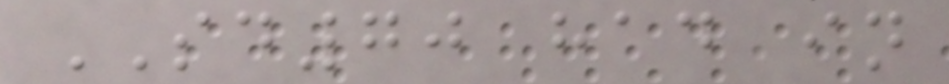SD70 had in
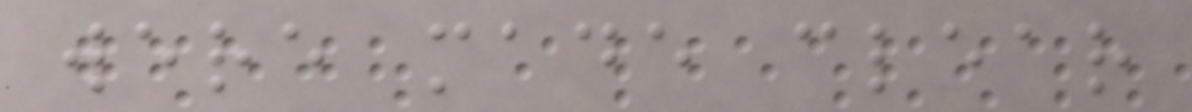were made clear
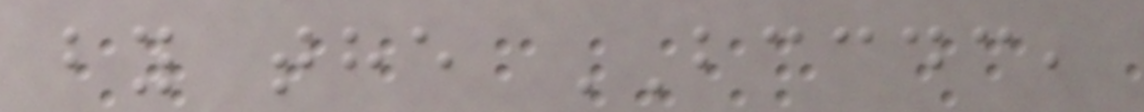by the BCCDC,
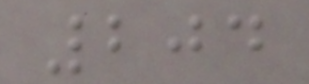204
